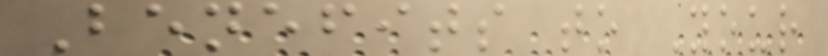Benefits to Your
